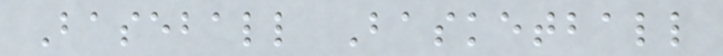Baseball Basketball
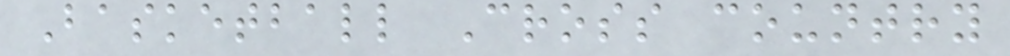Basketball Cross country
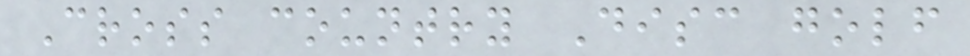Cross country Disc golf
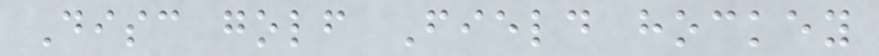Disc golf Field hockey
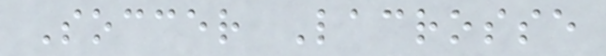Soccer Lacrosse
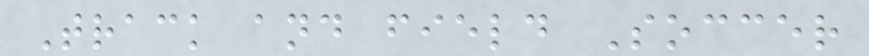Track and field Soccer
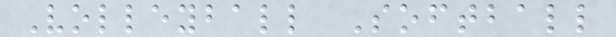Volleyball Softball
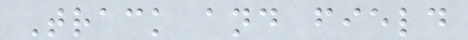Track and field
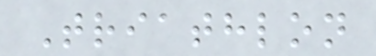Triathlon
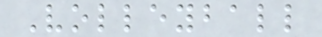Volleyball
